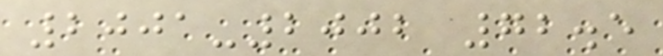2001-2002 72.5
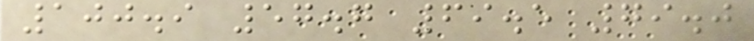100.9 57.7 69.5 79.0
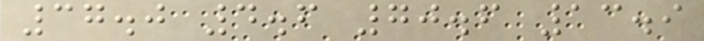37.0 4.6 70.6 13.9
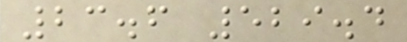23.6 529.4
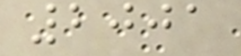2001
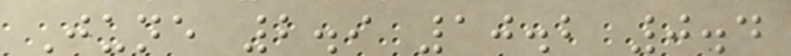June 2.9 10.2 0.4
